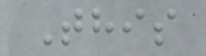This
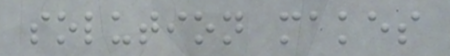solution makes
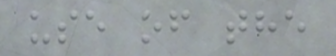use of the
